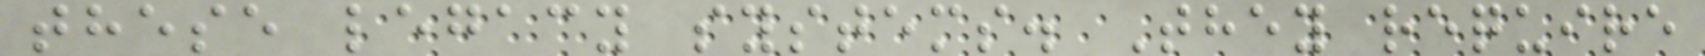these legacy systems. They require
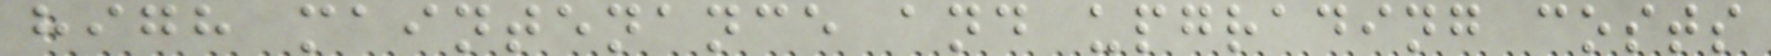high maintenance and upgrading costs
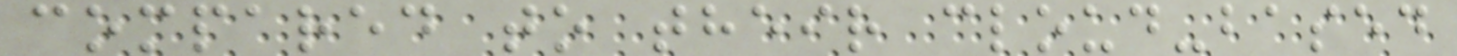compared to their cloud-based
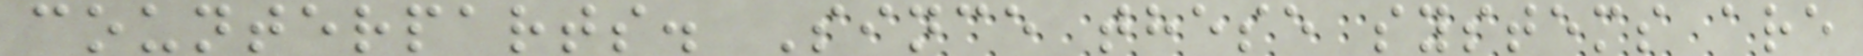counterparts. Since these systems are
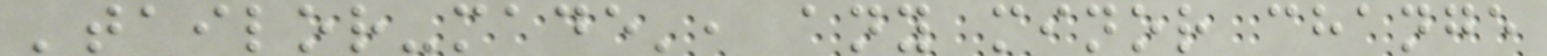'tailor-made', any minor change
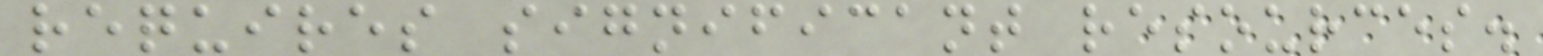requires significant resources.
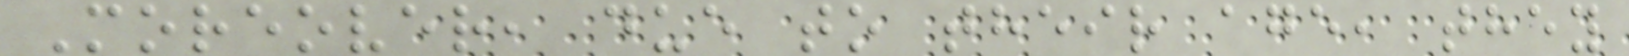Moreover, due to their age, they
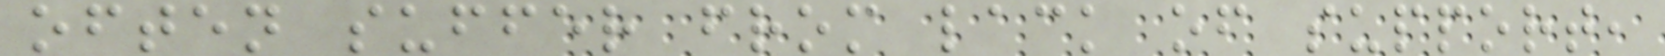often suffer from lack of support,
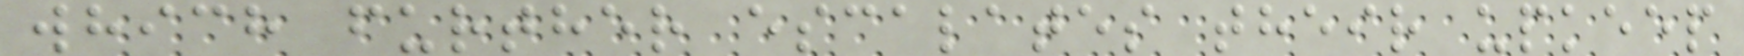which further escalates their upkeep
